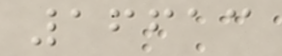16613
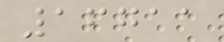16711
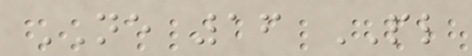NE 16 PL
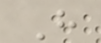H
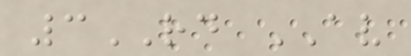3RD AV
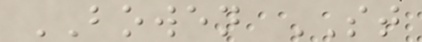BOWEN ST
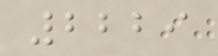2229
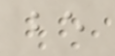be
